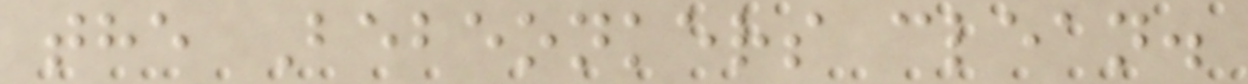the Bebeonkers clean.
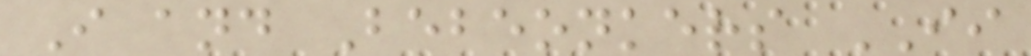I and Bebeonkers II
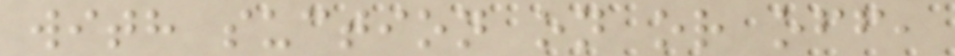with suction on or off,
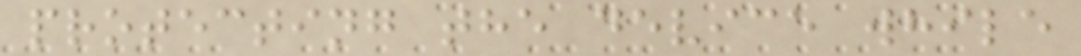protecting the device while
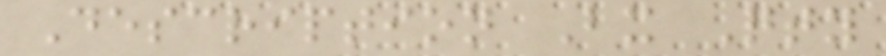Description Bx Qty
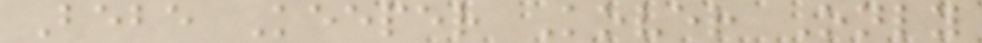Bebe Keeper Kover Only
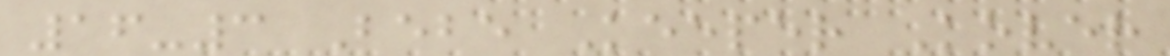16-3 Bebe Keeper Kover
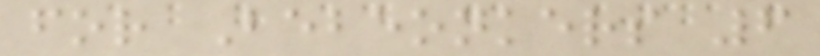for Bebeonkers 6
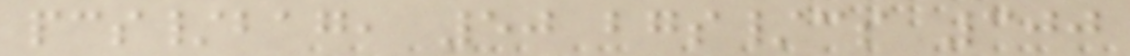pcs/bag, 50 bgs/cs 300
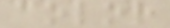color
